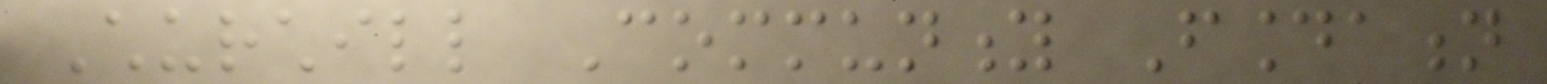Churchill Community Foundation
